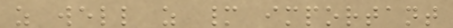as well as many important
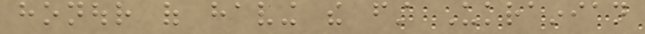honour of having the first Ukrainian
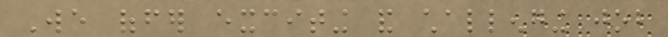We offer exciting and challenging job
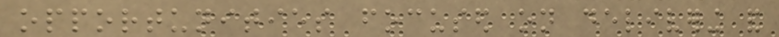opportunities focused on delivering and
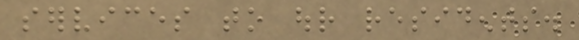services to our residents.
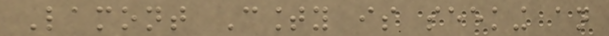Lamont County is seeking an
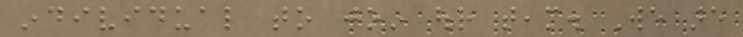individual to join our team. We are
